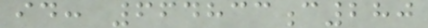id: 664833c280
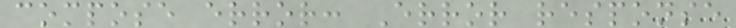compose error: Error response
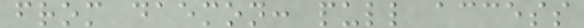from daemon: pull access
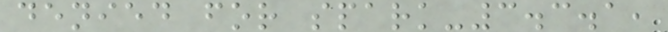denied for spark-3.3.1,
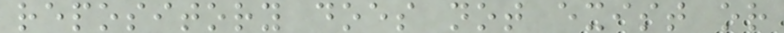repository does not exist or
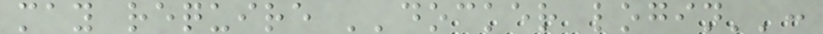may require ''docker login'':
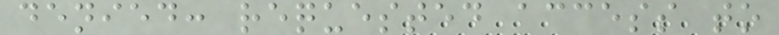denied: requested access to
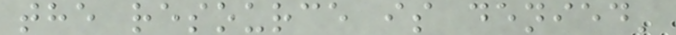the resource is denied'
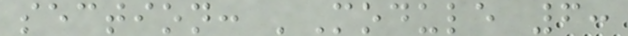section: 'Module 6:
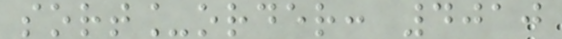sort_order: 4010
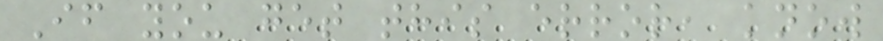If you get this error, know
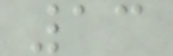13
